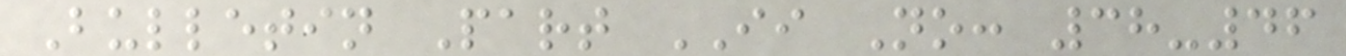Bulletin Part II No: 38-46
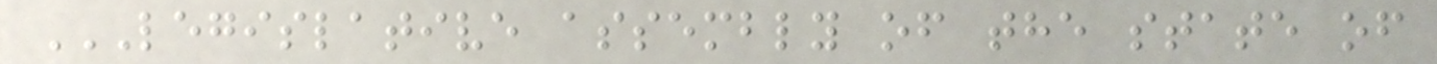LEGISLATIVE ASSEMBLY OF THE STATE OF
